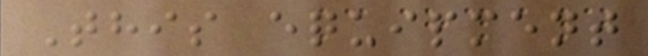This equipment
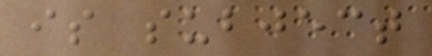is subject
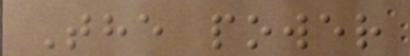The power
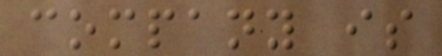company is
